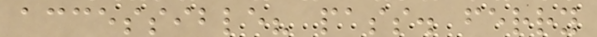accessible? pass. ferry
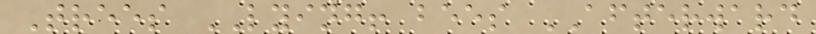Trees LYING! bees AFTERWARD
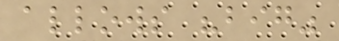allows "big"
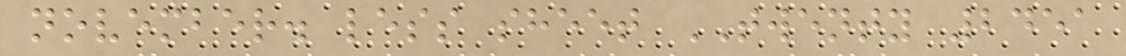november. less sheet TWENTY 2451
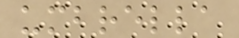umbrella
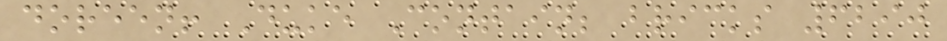doreen! Duke Contain; bricks 6290
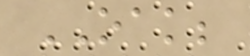OAK;
